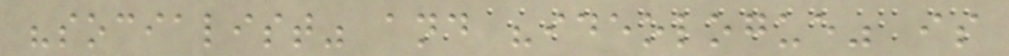"socialist" and "ideologue" is
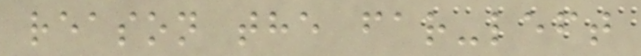reason the far-left
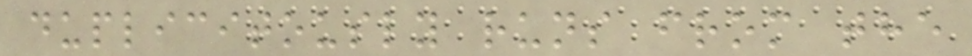duplicitously runs from the
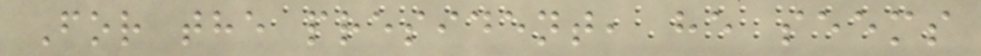For the president, he seems
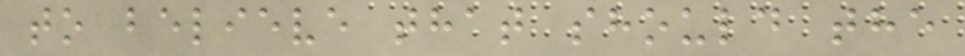to believe that should the
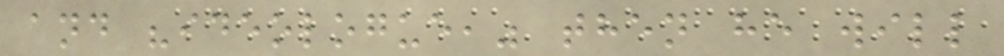and "ideologue," then he will
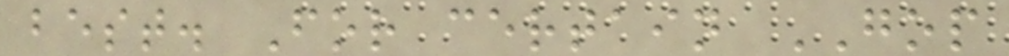best. For certain GOP
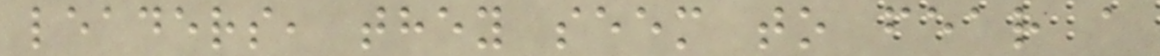leaders, they seem to fear a
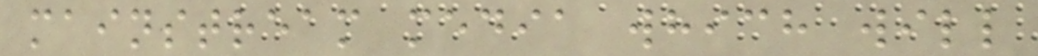mainstream media which will
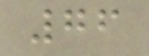76
